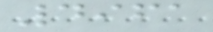4961
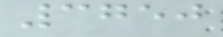3750
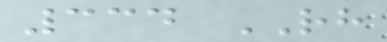334 RH
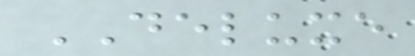DELUXE
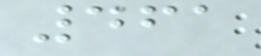461
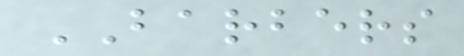BARBERS
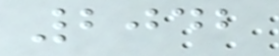2042
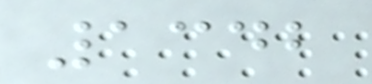1342
